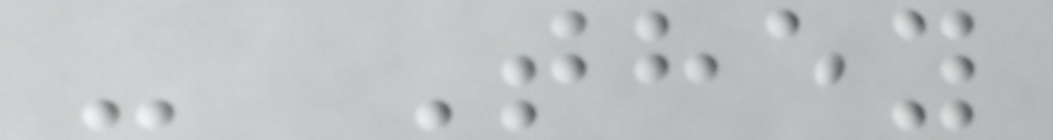- They
